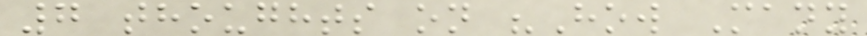7 thoughts on "How Many
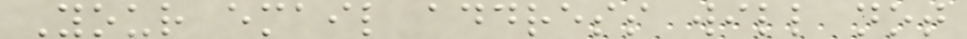Your email address will not
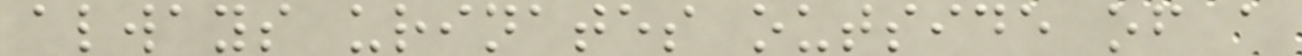always urinates outside of a
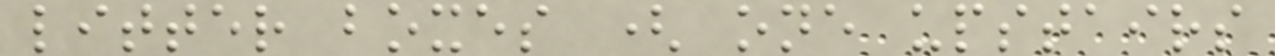litter boxes ( one upstairs
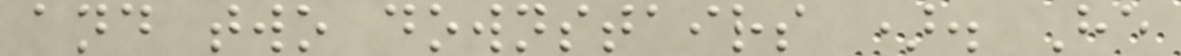and two downstairs ). He
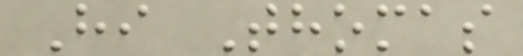Hi Thomas
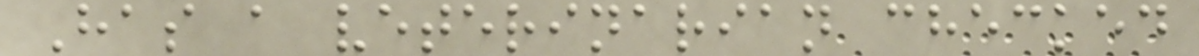Has a veterinarian checked
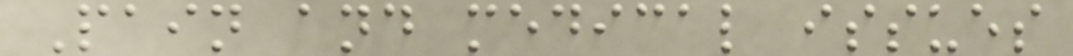Pain and medical issues
